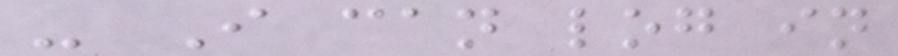- I can log in
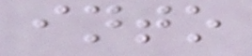into
